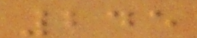245
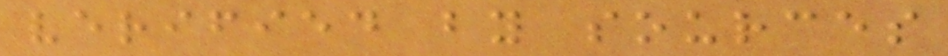verified by sources
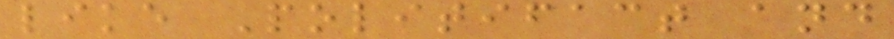like Politifact and
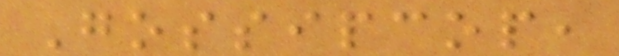Gossipcop,
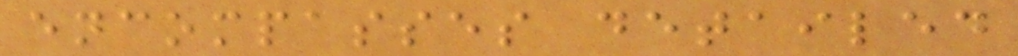encompasses detailed
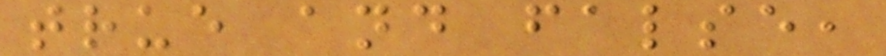true and false,
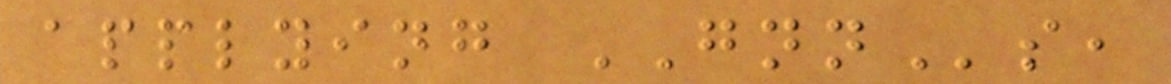applying GNNs,
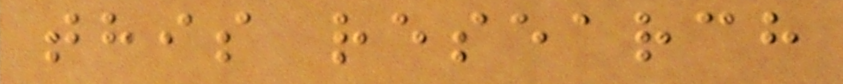this research
